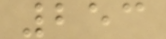253
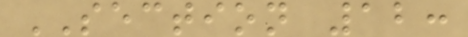SECTION 12:
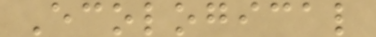Ecological
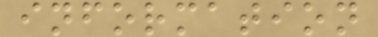information
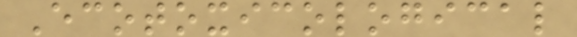Ecotoxicological
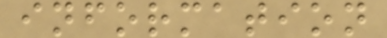information
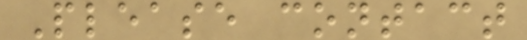Please contact
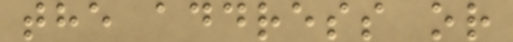the address or
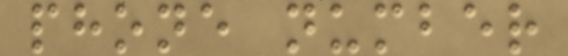phone number
